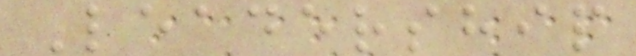Leadership
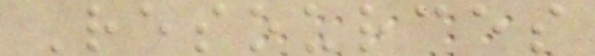Resources
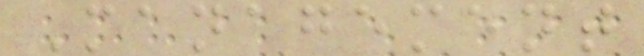Management
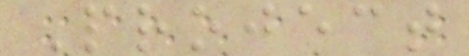Project
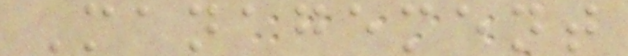Management
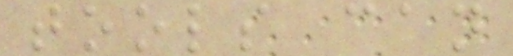tools can
